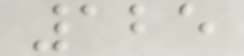125
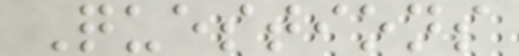Questions
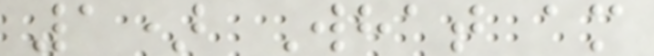1) What am
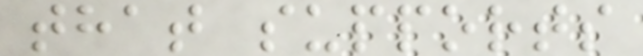that supports
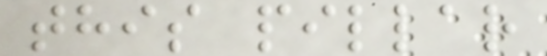this pillar
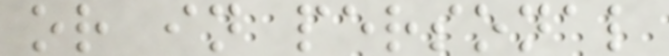or in personal
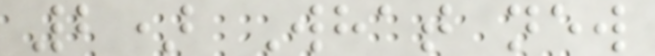2) What new
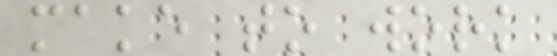make to work
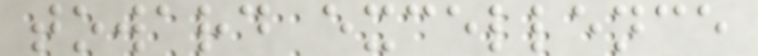toward excellence
